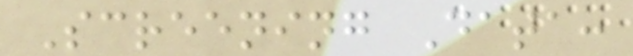Screening Data:
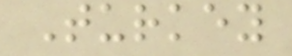Turkey
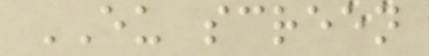EU screen
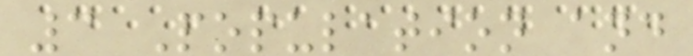3 Population and
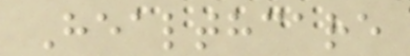Healthcare
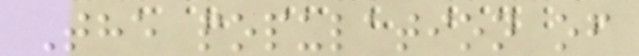The population of
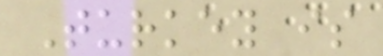Turkey is
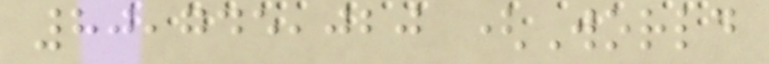80,745,020 (World
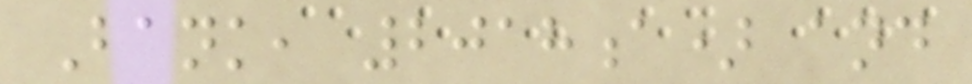Bank, 2018a) and
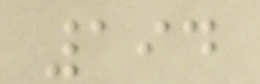194
